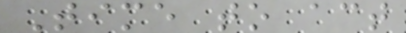Time to act
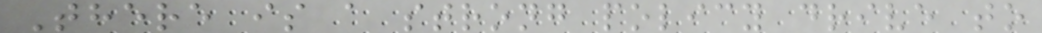There is a strong policy drive to
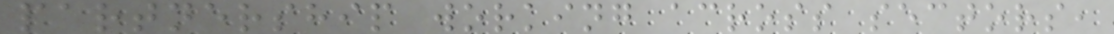partnership working across sectors,
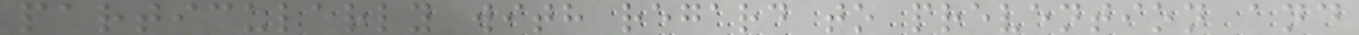particularly with regard to prevention and
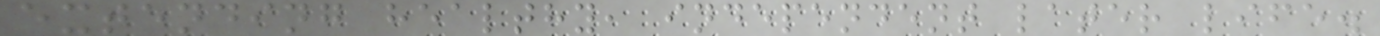extending healthy, independent later life.
